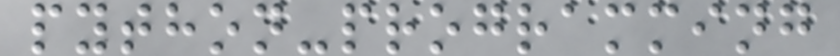python-programming
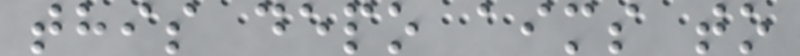this depo aims to
